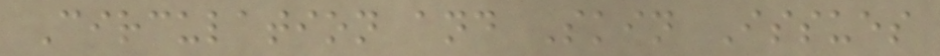Circulation and Skin Issues
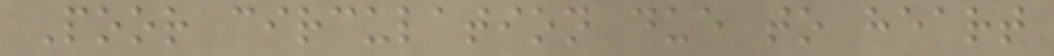Poor circulation due to heart
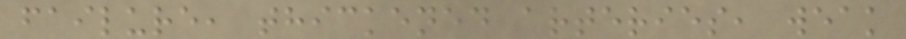failure, thickened arteries, weak
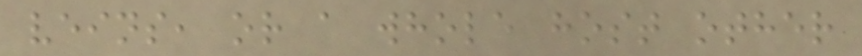veins, or a whole host other
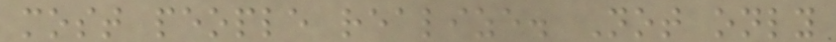most people realize. Not only
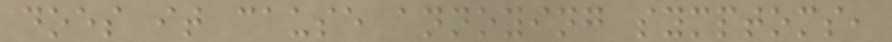does it cause annoying symptoms,
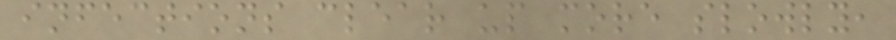infections clear up more slowly,
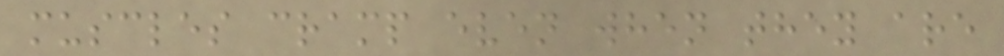muscles cramp even when they are
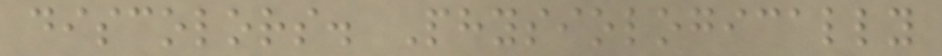discolors. Physiologically
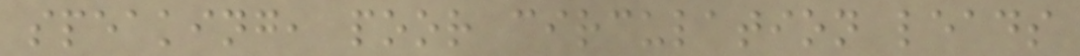speaking, poor circulation leads
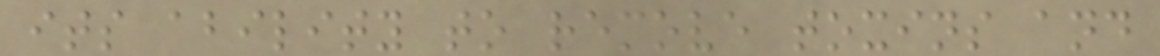its ability to remove toxins and
